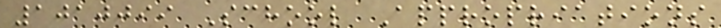1010099 School Appropriations
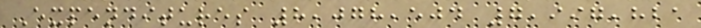Expenditures 8,078,504 7,997,821
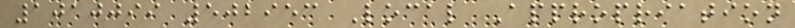1010099 502953 Local Appropriation
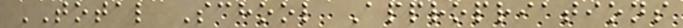TOTAL School Appropriations
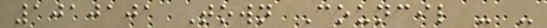1010101 Town Council - -
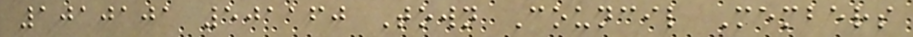1010101 501160 Town Council Members
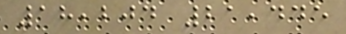18,204 21,445
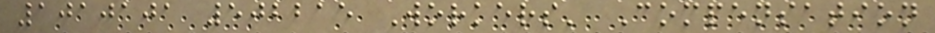1010101 502215 Workers' Compensation
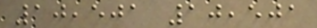10,501 10,501
